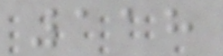118
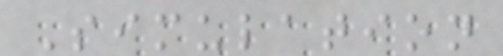Simulation
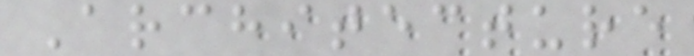Architecture
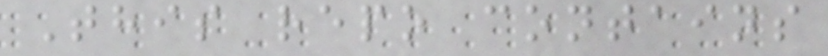This repo contains
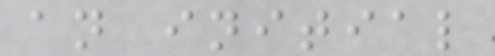an initial
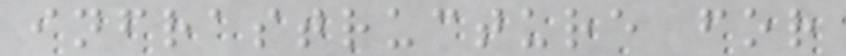infrastructure for
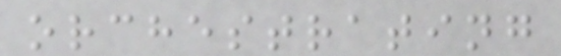orchestrating
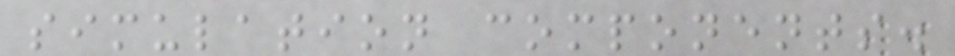simulation components.
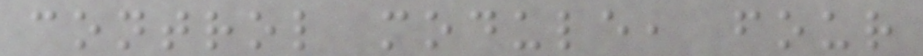control module, four
